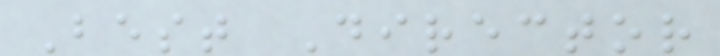Best Director
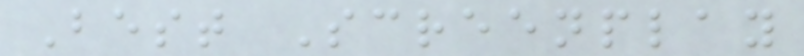Best Screenplay
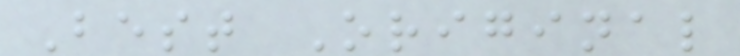Best Original
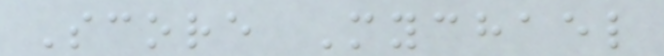Score Mychael
